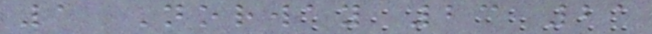1 Norway 23 21
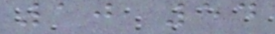10 54
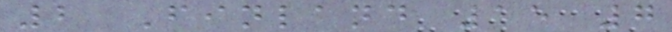2 Finland 15 7
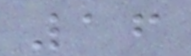16
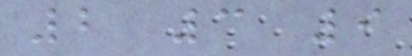2 3 9
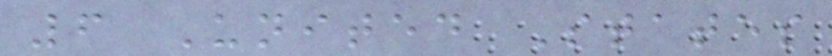6 United States
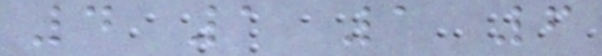4 1 1 6
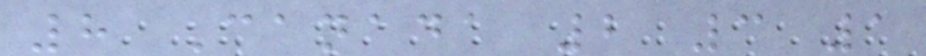8 Canada 2 3 1
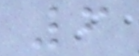6
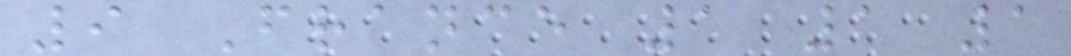9 France 1 1 1
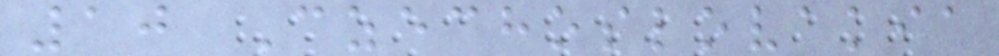10 Czechoslovakia
